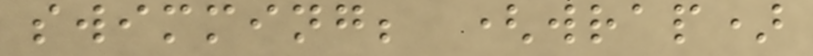swimming; (wrap)
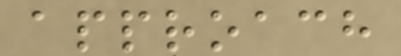approach
